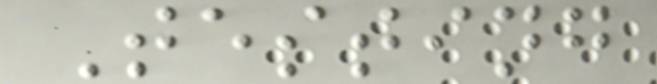Testing
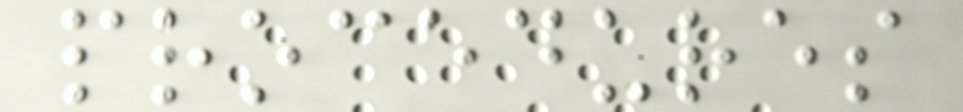procedures
